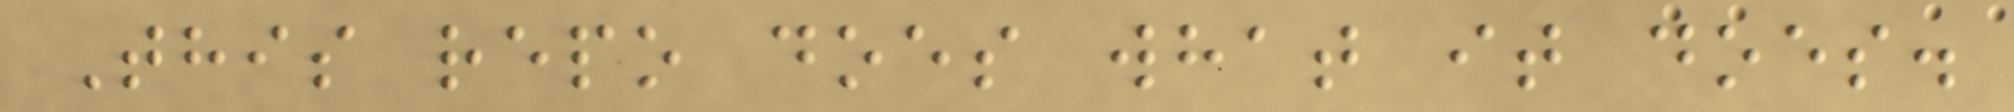This repo does what it does.
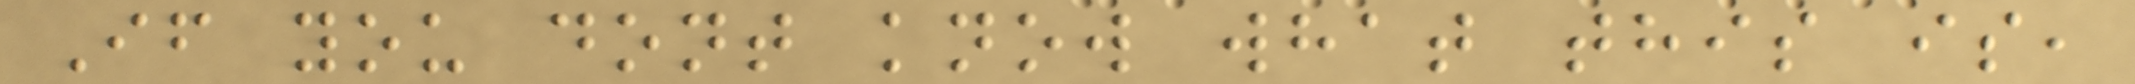If you dont know what this is,
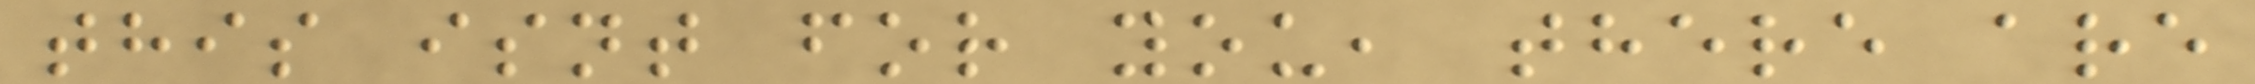this isnt for you, there are
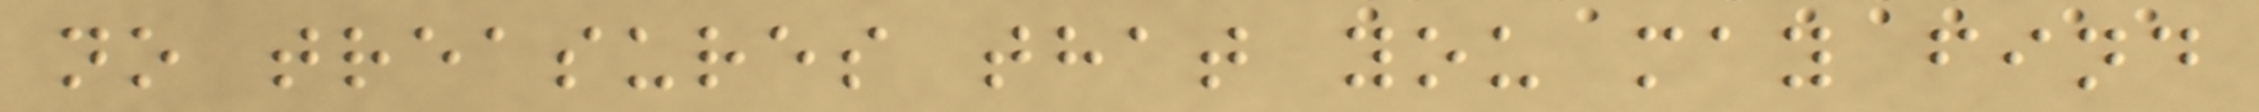no treasures that you may find
